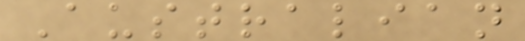Australian
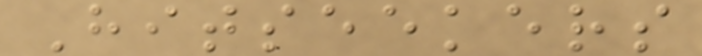Hitseekers
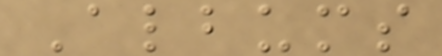Albums
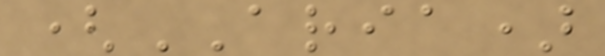(ARIA)
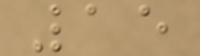15
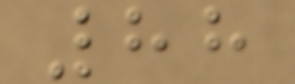88
